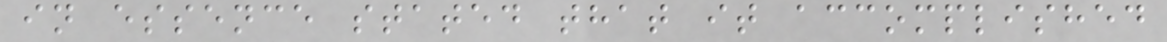in essence stated that it accomplished
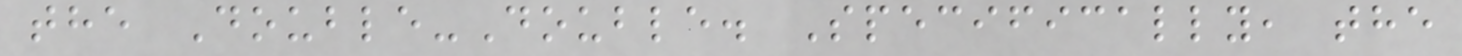the Double-Double. Specifically, the
